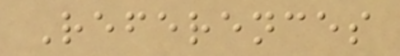References
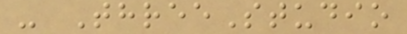- ThreeStudio
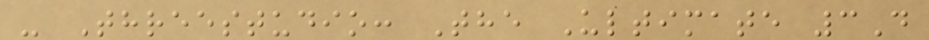- Threestudio: The Ultimate 3D
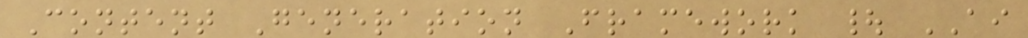Content Generation Framework | AI
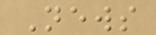News
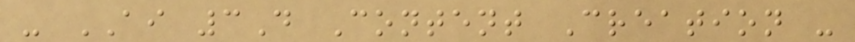- AI 3D Content Creation -
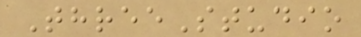ThreeStudio
